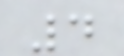4
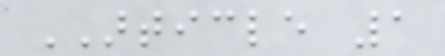ARTICLE 1
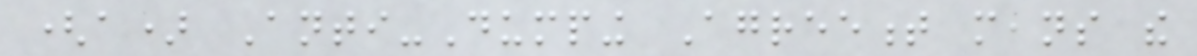(a) Anti-Dumping Agreement means the
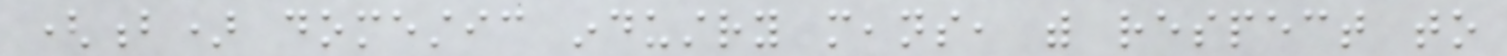(b) domestic industry means, with respect to
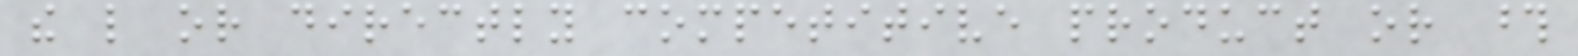the like or directly competitive product or those
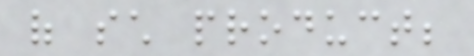of such product;
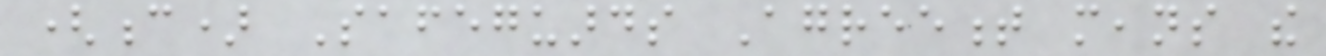(c) Safeguards Agreement means the
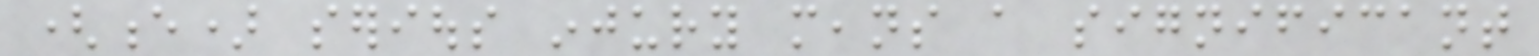(e) serious injury means a significant
